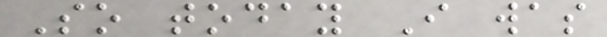So today I was
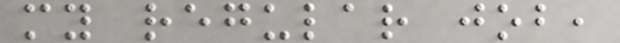my regular job,
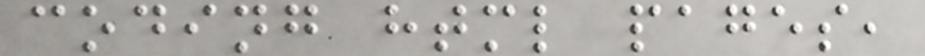coding html pages,
